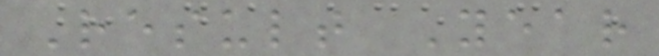Result Year
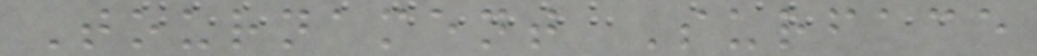Tournament Surface
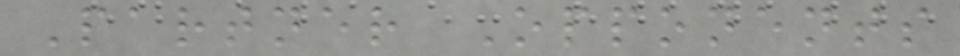Partner Opponents
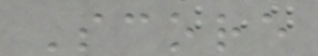Score
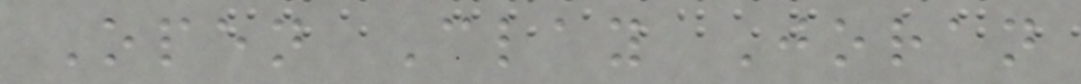Open Clay Joran
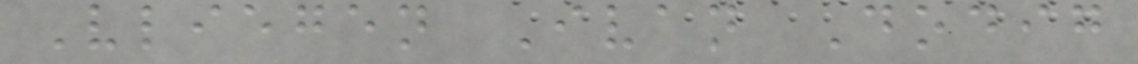Vliegen Ivan Dodig
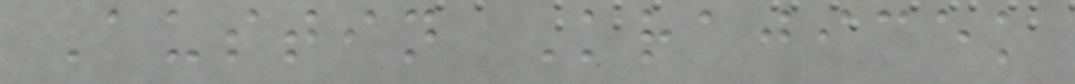Austin Krajicek
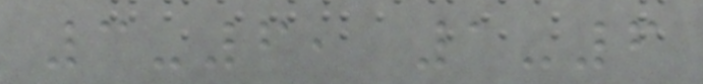3-6, 1-6
